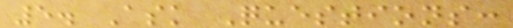5. Ask Questions:
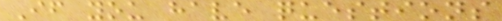If you have questions
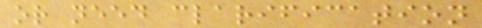or need clarification
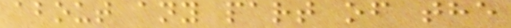about any part of the
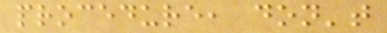procedure, don't
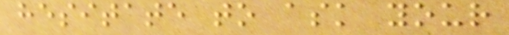hesitate to ask your
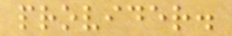provider.
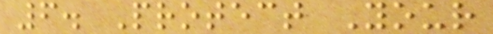6. Protect Your
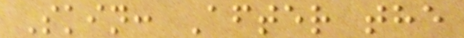Skin: After the
